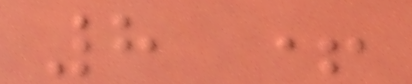8 +
